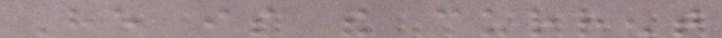He is the current
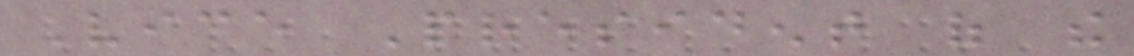Vice President of the
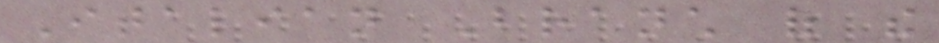Italian Branch of the
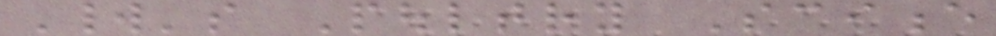World's Poultry Science
